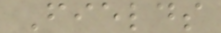Fields
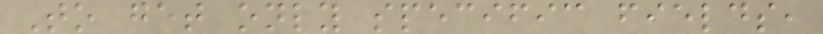To get only specific fields,
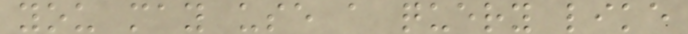you may use a query like
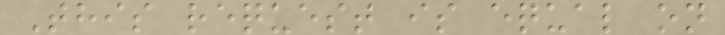This request is equal on
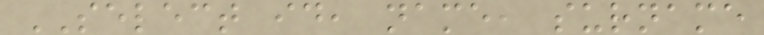SELECT id, name, surname
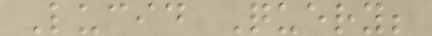Lucid Query;
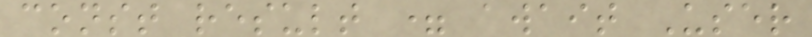const result = await User
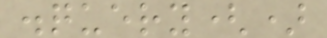.query()
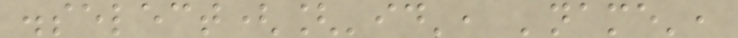.select(['id', 'name',
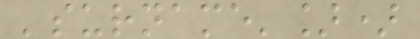'surname'])
